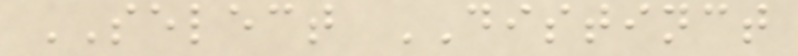SELECT DISTINCT
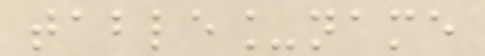table_name
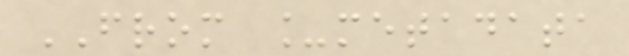FROM _metadata
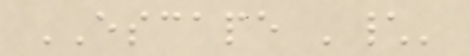ESCAPE '\'
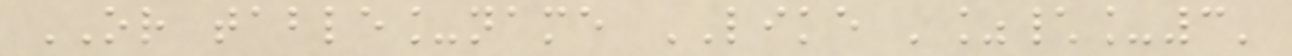OR table_name LIKE '%\_3'
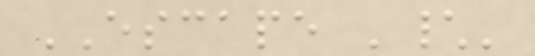ESCAPE '\'
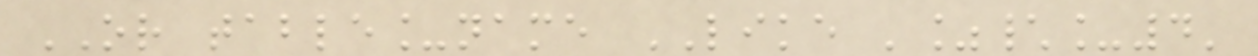OR table_name LIKE '%\_4'
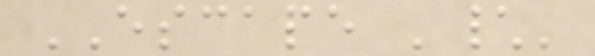ESCAPE '\'
